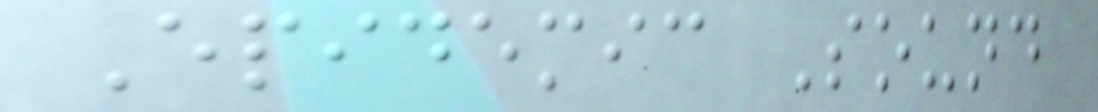Epidemic Sound
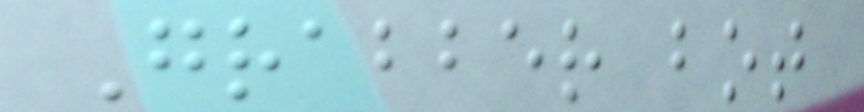Grabber bot
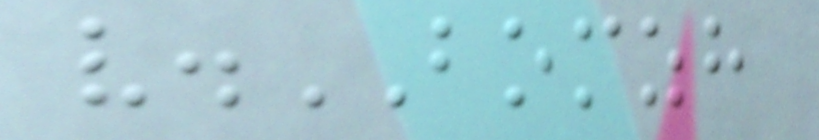v.BOMZH
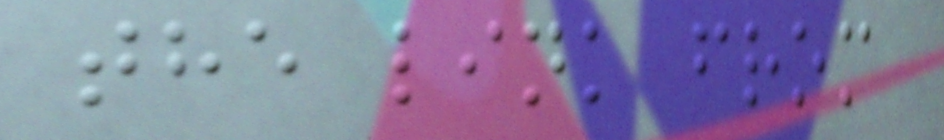the link from
